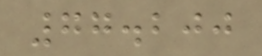77.200
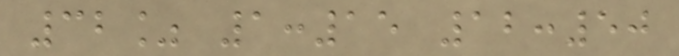32% 1:15 12:50
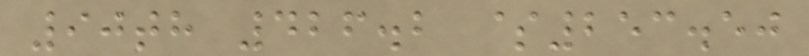90th 426.2 $253.50
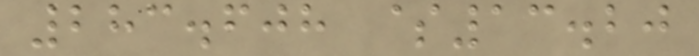283.608 $13.20
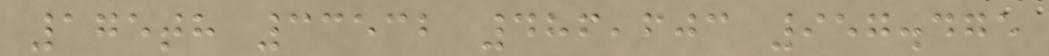175th 33532 486,603 957.475
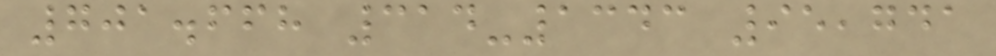701.668 314-1343 95,741
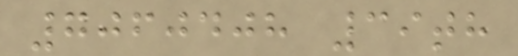7060408 39th
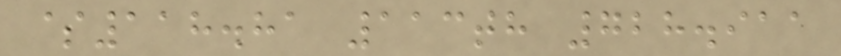$118.81 113th 728.911
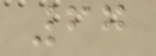67
